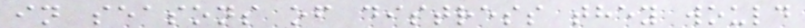in seasons of distress they would
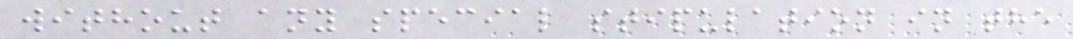without any special stipulation in the
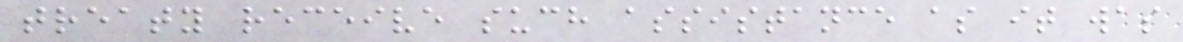treaty receive such assistance as it was
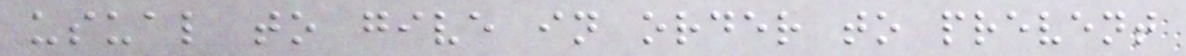usual to give in order to prevent
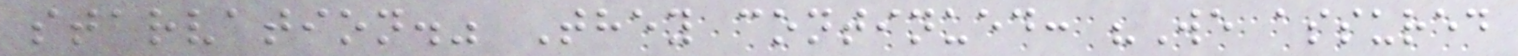starvation." They continued: "We assured
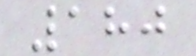180
